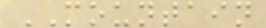MOUNTAIN
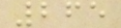265
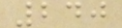240
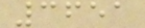3651
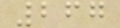267
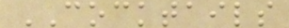COCKTAILS
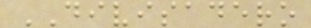DIVISADERO
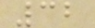32
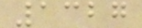1327
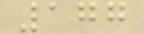177
